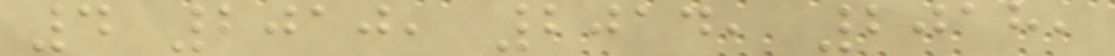4 2010, 2014, 2018,
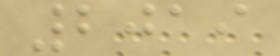2019
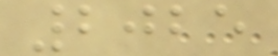2025
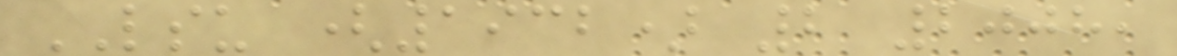LSU (1932) 2 2008,
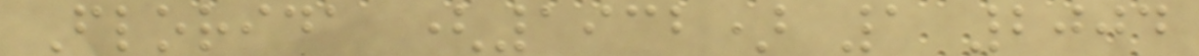Florida (1932) 1 2004
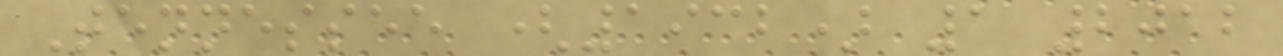Tennessee (1932) 1 2012
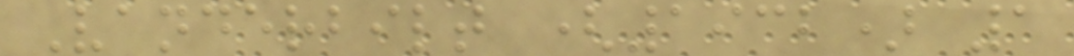Vanderbilt (1932) 1
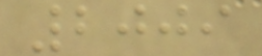2009
